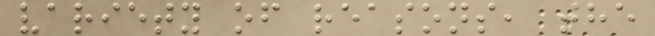variety of reasons, the
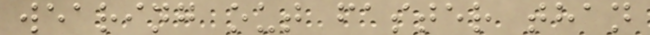wearing out faster than
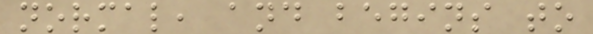normal, and begins to
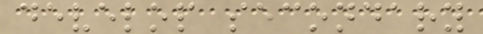develop secondary
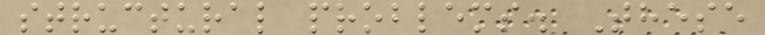structural problems. These
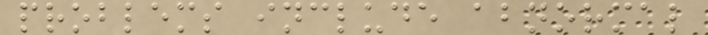problems include abnormal
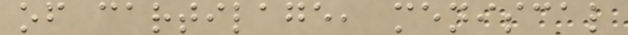of cartilage, meniscal
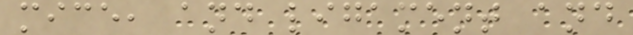mice, and ligament and
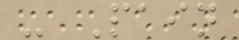- Pain
